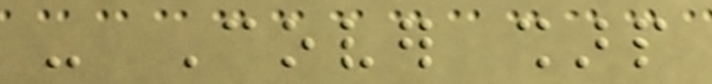- Cover sharp
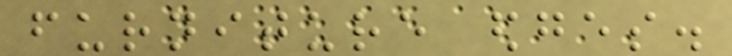furniture edges.
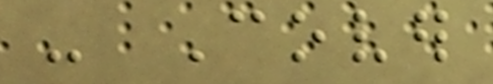- Cover
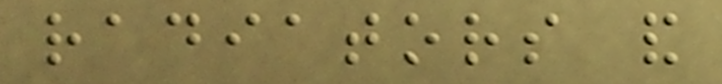radiators and
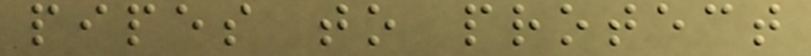pipes to protect
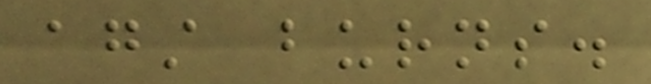against burns.
